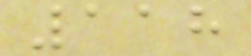118
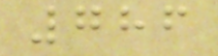786
